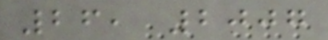26, 2007
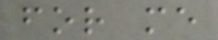for me
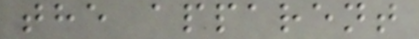the apparent
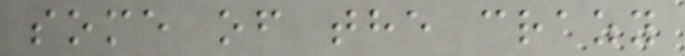some of the crazy
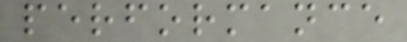performance
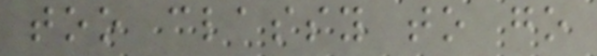too classy to go
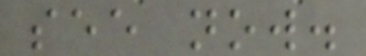see now.
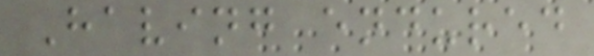Having endured
